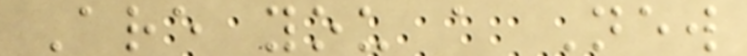Are you a New
